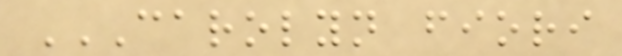CAROLYN FIORI
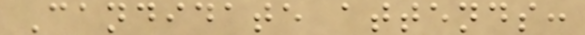Candidate attends:
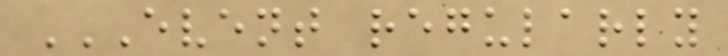EVENT REGULARLY
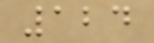124
